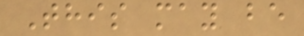This may be
